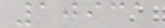10931
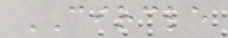CIRCLE
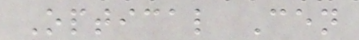Optical Cen
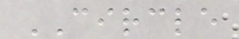CIRCLE
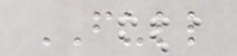FULL
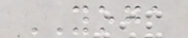YOGA
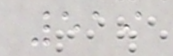519
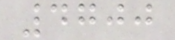4700
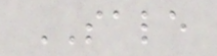SALE
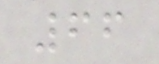66
